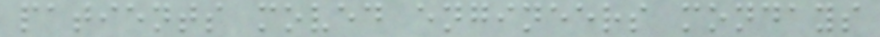patients moved engineers mondays
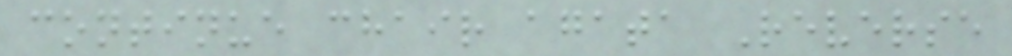continue chair agata Reverse
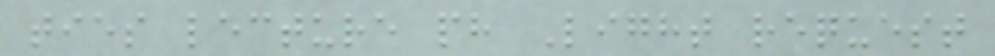ties lecture ph Light request
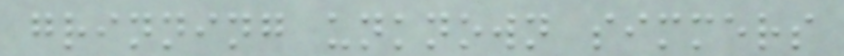grinning unknown simmers
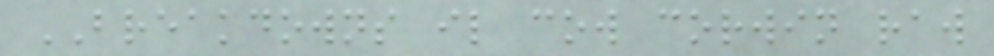BREAKDOWNS il cow corwin raw
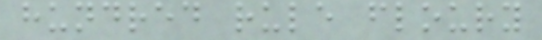hundred rule floury
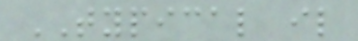TYPICAL il
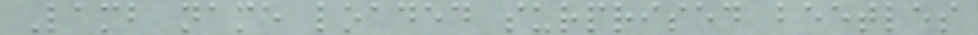Lamb name loaded surprised beetles
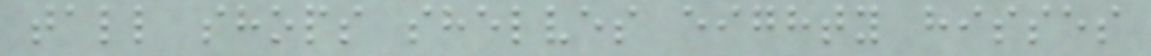tall shops shelves eighty hisses
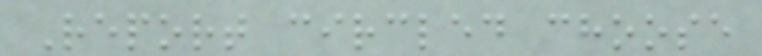Report circled choose
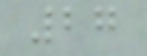27
